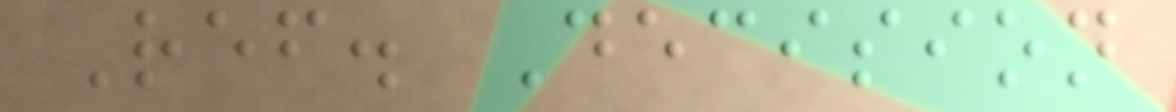Ref. Decision
